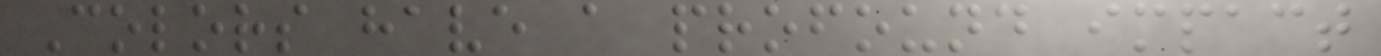Colors have a profound impact
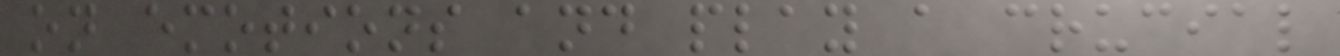on emotions and play a crucial
